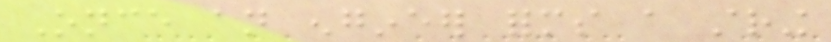Once an engineer forms a string
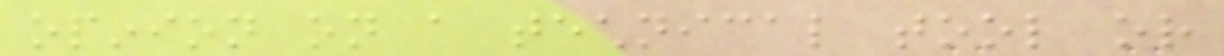opinion on a technical tool or
